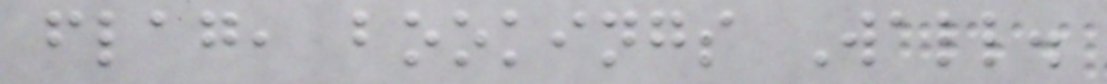flag, bookings Wall.
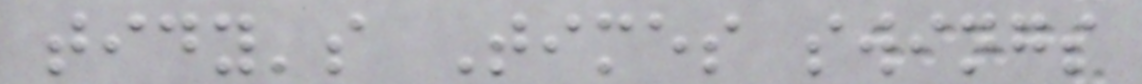tidy's Times swings
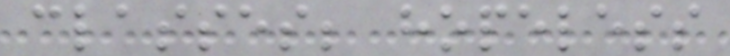classes; hopeless
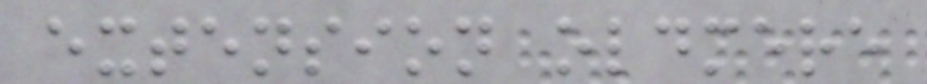extension oldmere
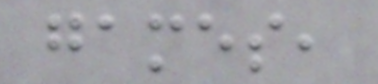games,
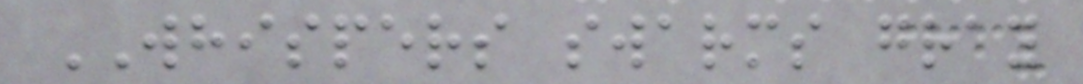WHISPERS swarms gray
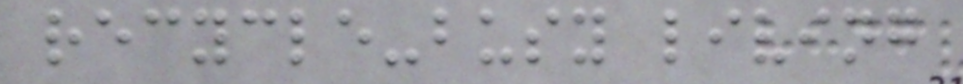recycle-busy living
